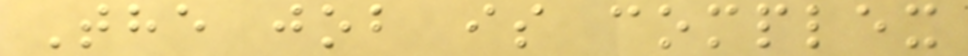The job is complex
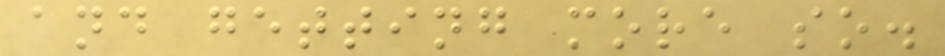and getting more so.
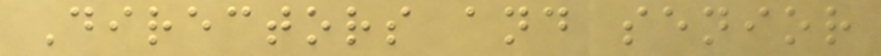Directors and senior
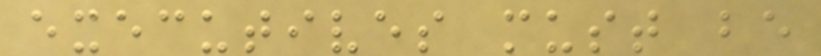executives must be
